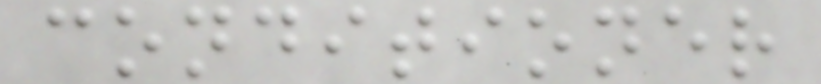conditioner
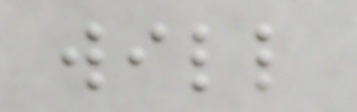will
